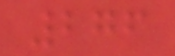276
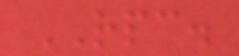RPC.
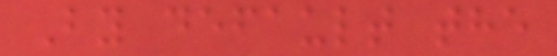By default the
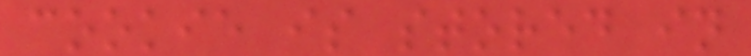cookie is stored in
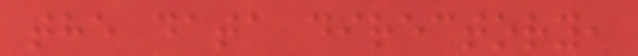the data directory,
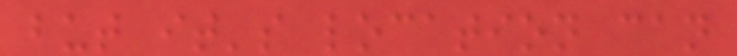but it's location can
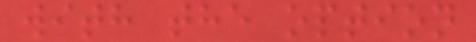with the option
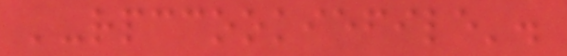'-rpccookiefile'.
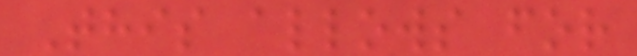This allows for
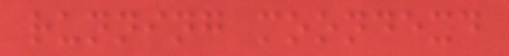running moondexd
